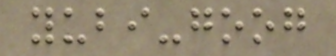yubi-goog
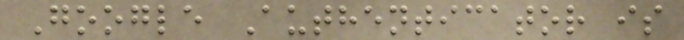Google Authenticator is
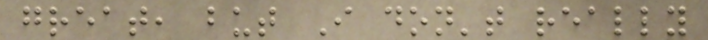great, but I don't really
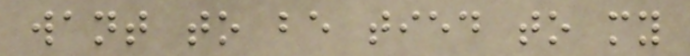want to be tied to my
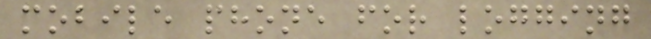mobile phone for logging
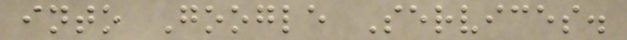into Google Services.
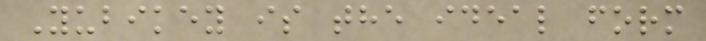Yubikey is the ideal form
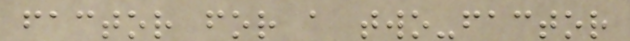factor for a two-factor
